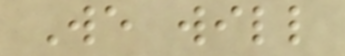We will
